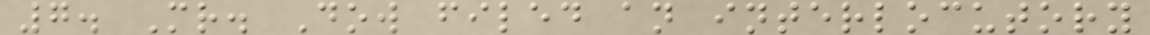7. Mr. Dow filed an interlocutory
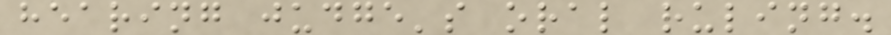hearing judge's oral ruling.
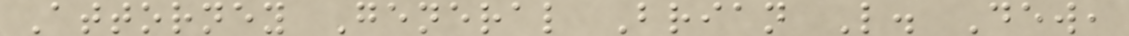Attorney General Brian L. Dew,
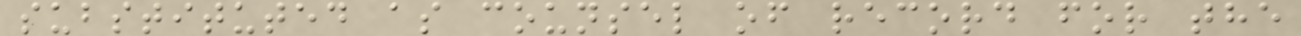substituted as counsel of record for the
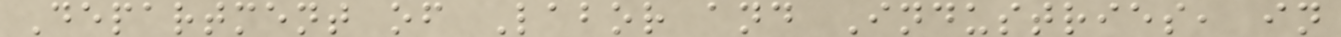Department of Labor and Industries, in
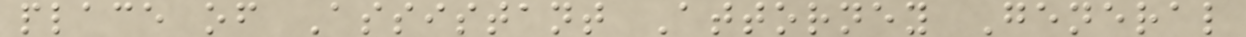place of Assistant Attorney General
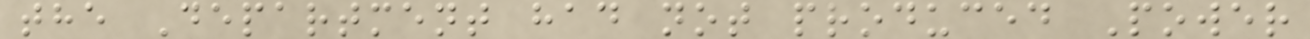the Department had not produced Power
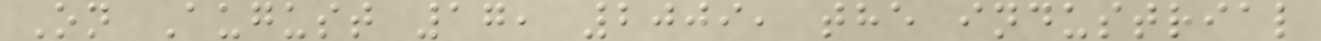On August 17, 2009, the industrial
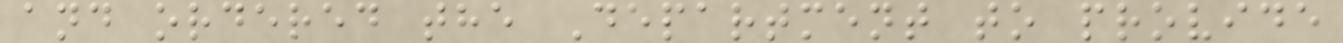and ordered the Department to provide
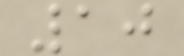10
